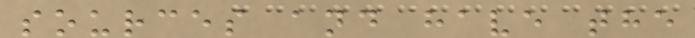sources and have the
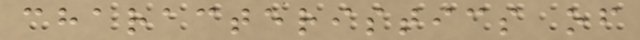characteristics of
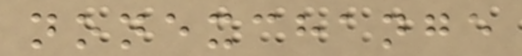nonexchange
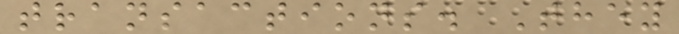transactions. They
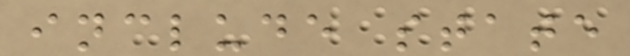include state
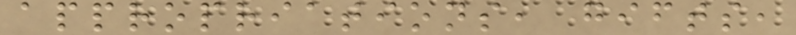appropriations, gifts,
